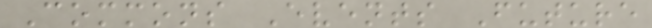Commons Events Future
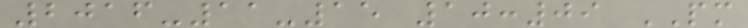2016-11-15 10:09 PM
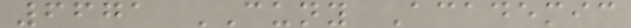6671 CUNY Academic
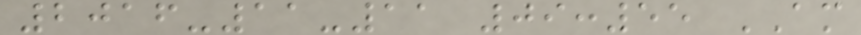2016-11-11 09:55 AM
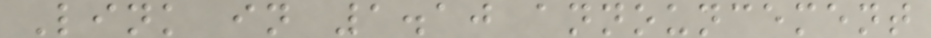Link in 1.10 announcement
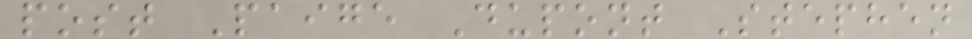post Paige Dupont Stephen
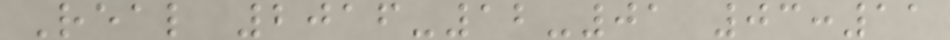Real 2016-12-01 03:11
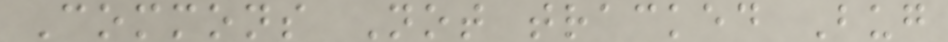Commons Not tracked Bug
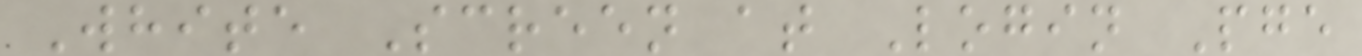White Screen at Login Pge
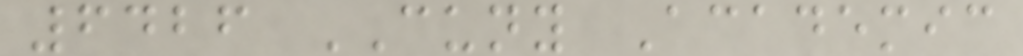6426 CUNY Academic
